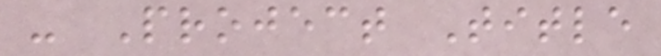- Project Title
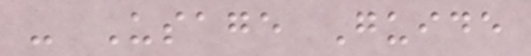- Usage Guide
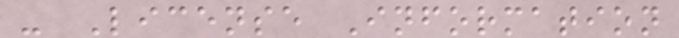- License Information
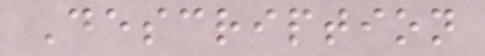Description
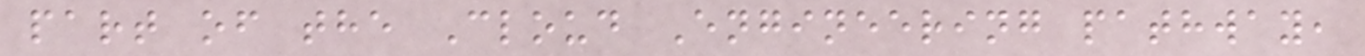part of the Cloud Engineering pathway,
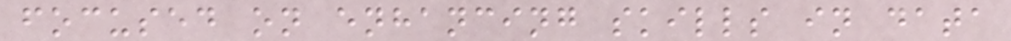focused on enhancing skills in data
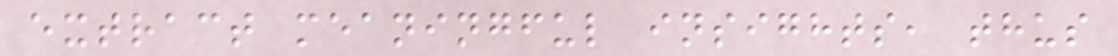extract meaningful insights, thus
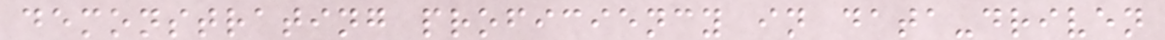demonstrating proficiency in data-driven
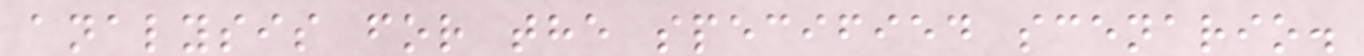analysis for the specified scenario.
